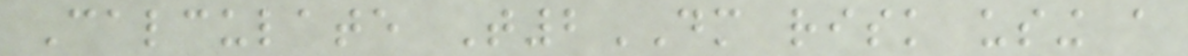Calculate T2DM risk using a
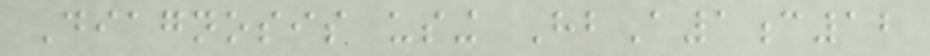Diagnosis using HbA1c12
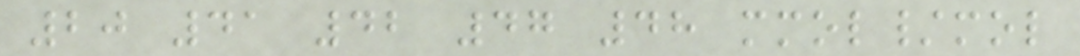20 41 42 47 48 mmol/mol
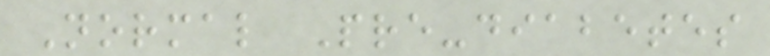Normal Pre-diabetes
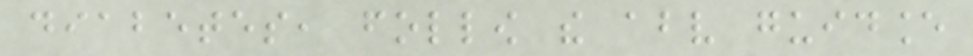diabetes, follow the above guidance
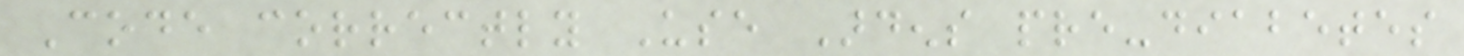Code correctly Use Ardens pre-diabetes
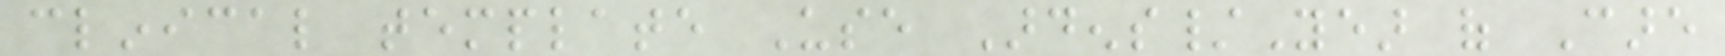clinical template Use Ardens/Year of Care
